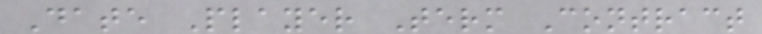Date Player Term Contract
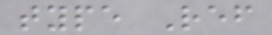type Ref
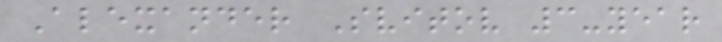Alexander Svitov 3-year
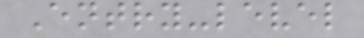Entry-level
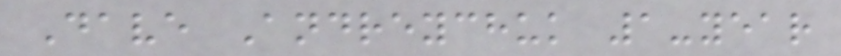Dave Andreychuk 1-year
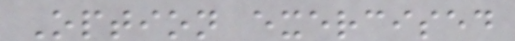Option exercised
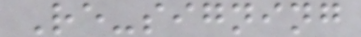Re-signing
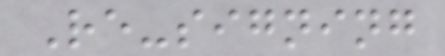Re-signing
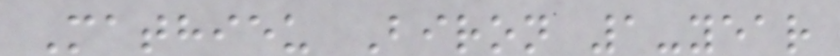Mathieu Biron 1-year
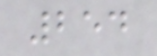254
